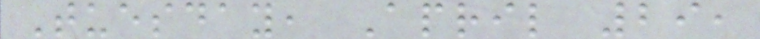Tuesday, April 29,
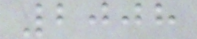2008
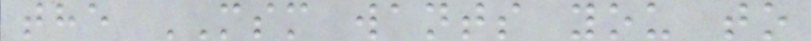the MSM wants you to
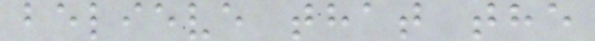believe that the
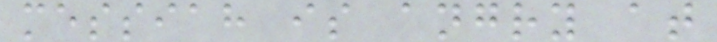messiah is angry at
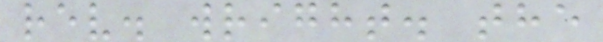rev. wright. the
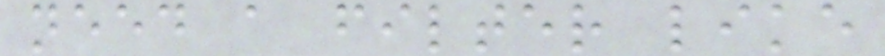need a filter like
